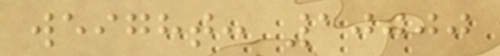weight: 10000
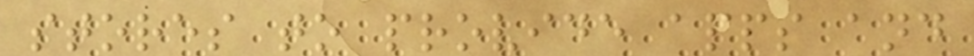stores to provide apps and
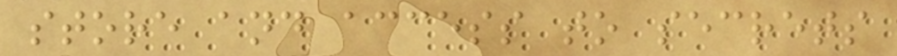store and access to secrets
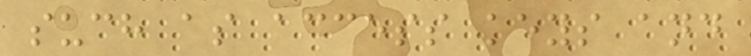such as access keys and
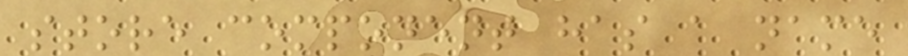store component has a name
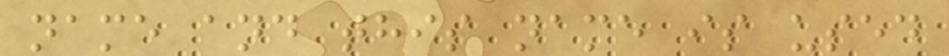name and this name is used
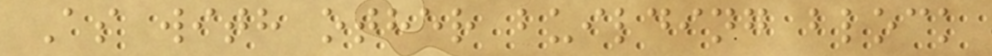As with other building block
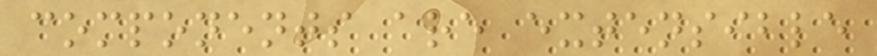components are extensible
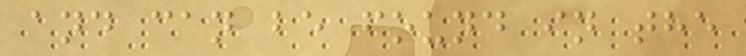and can be found in the
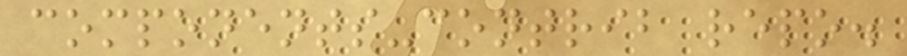components-contrib repo.
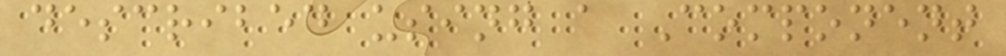described using a Component
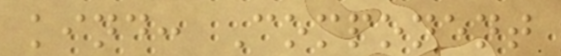kind: Component
